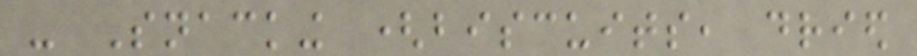- Snacking (biscuits, dried
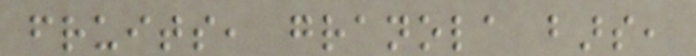fruits, granola bars,
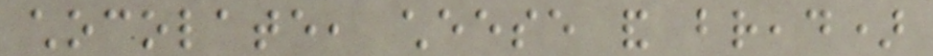chocolate, cheese and bread)
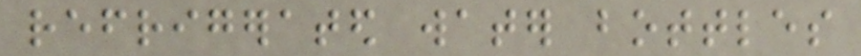refrigerated water bottles
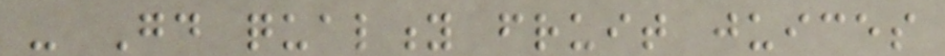- Good quality fruit juices
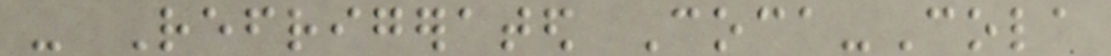- Refrigerated Coca-Cola
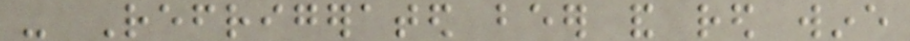- Refrigerated beer and red wine
